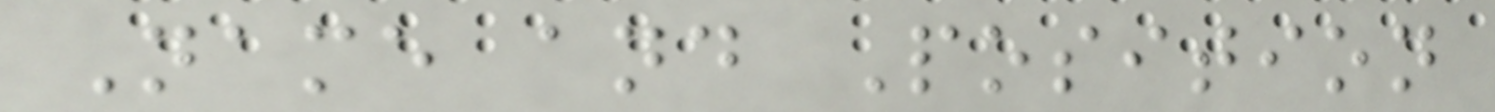Name and Position
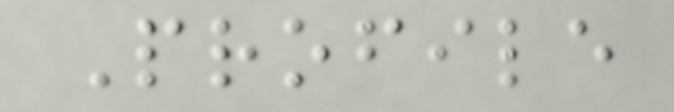Profile
